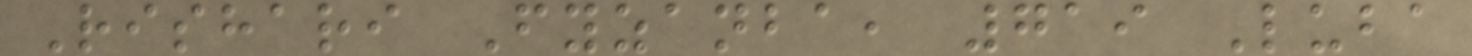Rishari Fyzanba, 719 Luba
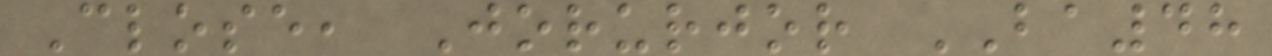Close, Jorurjor BA48
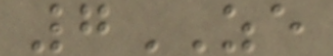7ZE
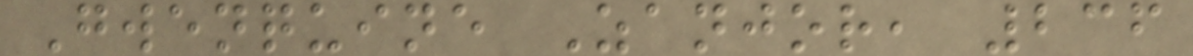Gwenquine Zanjor, 236
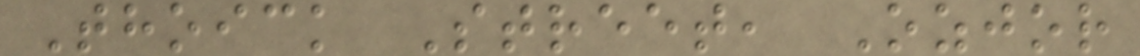Thoick Street, Ozjor
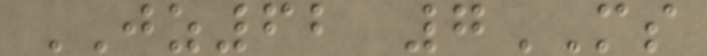JZ62 7MS
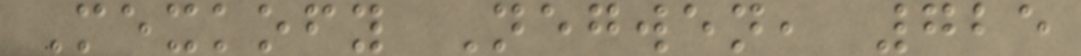Mexkofy Negwen, 725
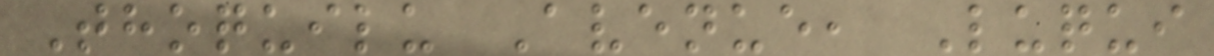Thoquilu Avenue, Luqui
